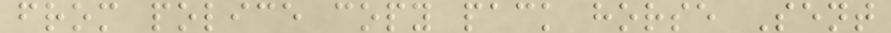from police copy pack horse Sent
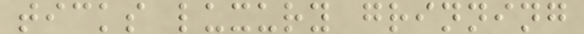ticks luxury grinning
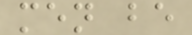men be
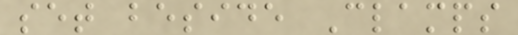set beside Clamps
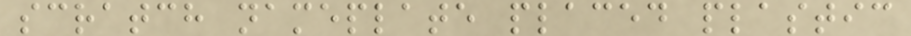scratch nameplate placed plastic
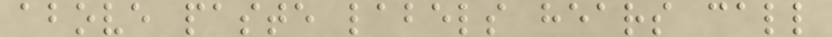above paste labels hears call
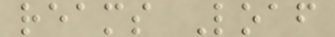reams Loaf
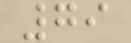79
